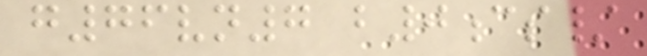g76vn7 b0cs/
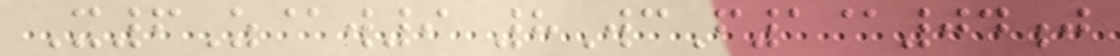X6Z@w9 8WcF1@04j
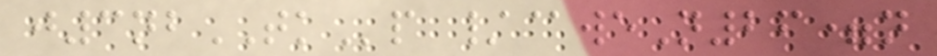j3nbTKp /@weN26=n
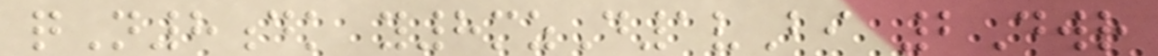qN8dk y8mzD1vBi 2Dwr
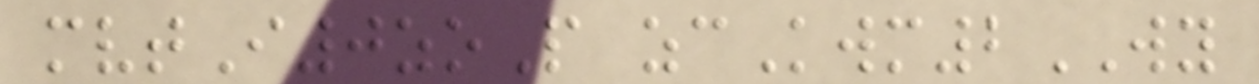mvtI0zoP zcKwm2WY
